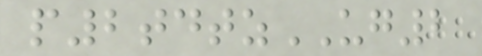p2tdtzUG2
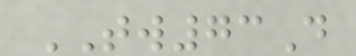TW73D
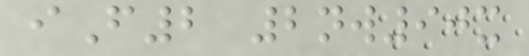iF2 2nw90x
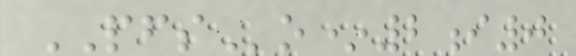PFSo*2i0
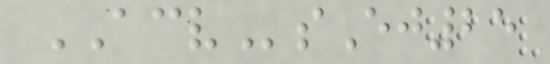ACVsEj25
